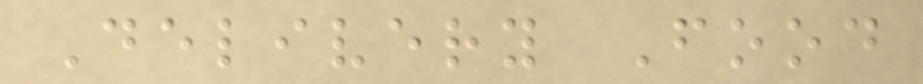Delivery Food
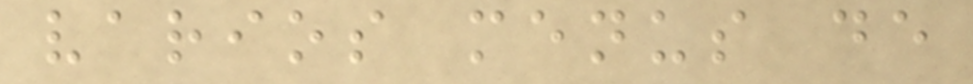varios menus de
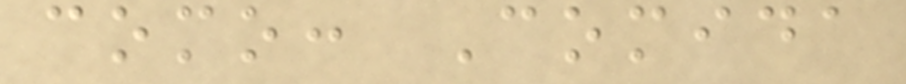como: Comida
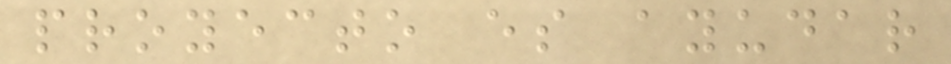proyecto es ayudar
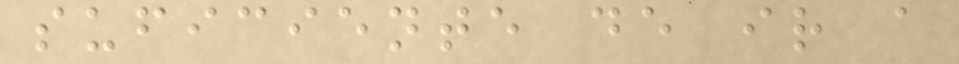suficiente de ir a
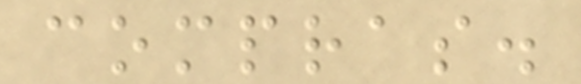compras.
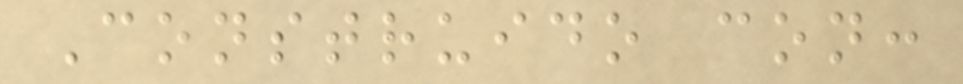Construido con:
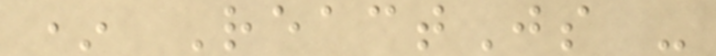* ReactJs -
